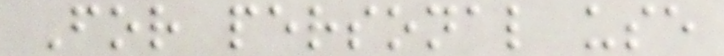For personal use
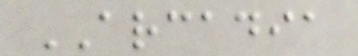ARCADIA
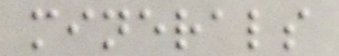minerals
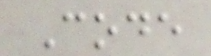Code
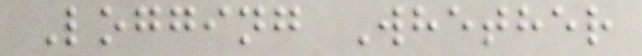Logging Whether
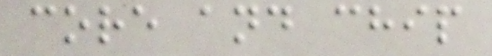core and chip
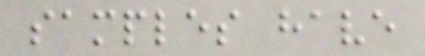samples have
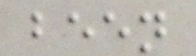been
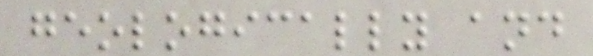geologically and
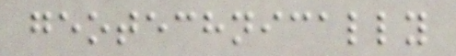geotechnically
